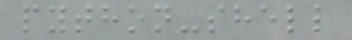python-shell
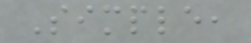Simple,
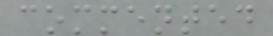commented
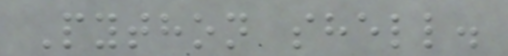Python shell.
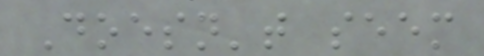Doesn't seem
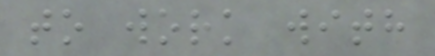to work with
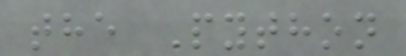the Python
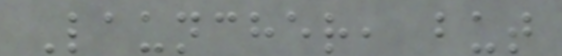Launcher, but
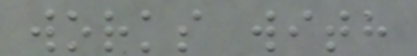works with
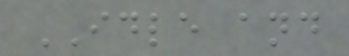IDLE and
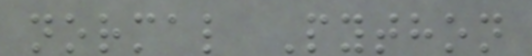normal Python
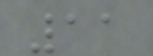11
